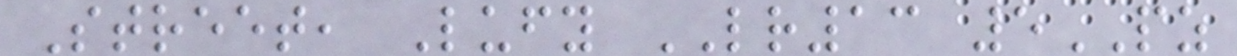Street, Lufy LR13 5PZ
